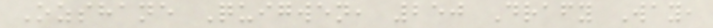Ozshane Quigwen, 250 Drafy Way,
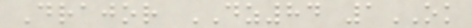Drajor DZ84 1OK
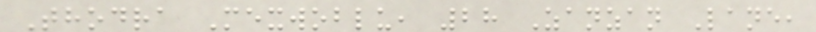Thodra Mexwoblu, 28 Zanzan Lane,
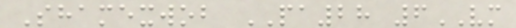Shamexwob PA28 6VM
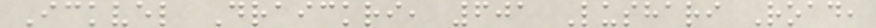Ickvel Draickri, 601 Lushari Road,
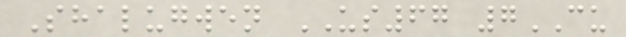Shalugwen US67 7CU
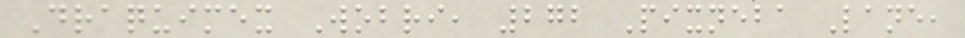Draquimex Wobri, 272 Pixneba Lane,
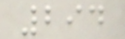294
